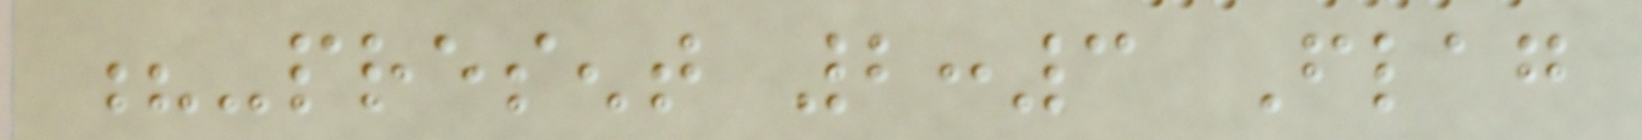?-present 2:3 Flag
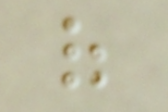of
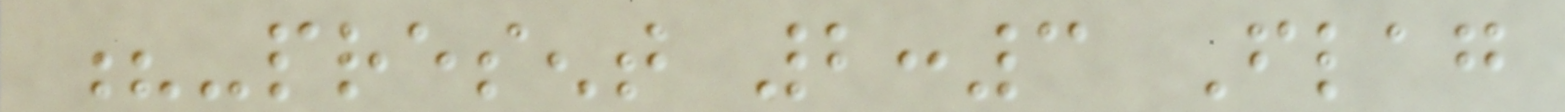?-present 2:3 Flag
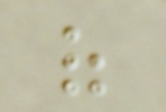of
